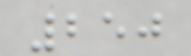250
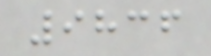9836
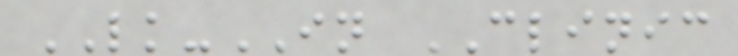LK-IN CLINIC
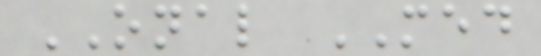ONAL MED
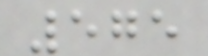575
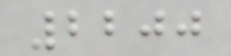2200
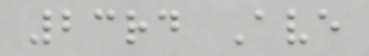23rd Ave
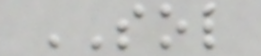SOL
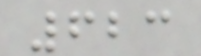623
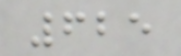625
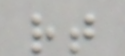rt
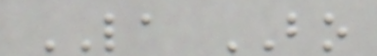LA BO
